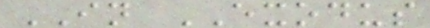IN EXODUS
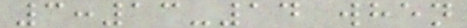3:13-14 when
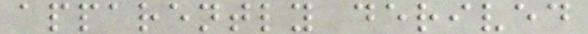apparently derived
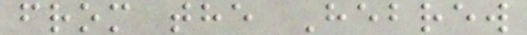from the Hebrew
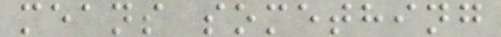means something
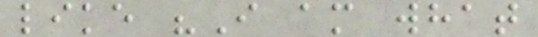like "I am what
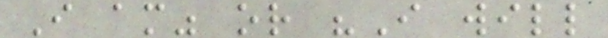I am" or "I will
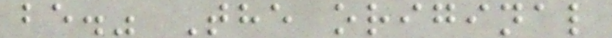be." The original
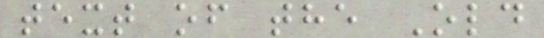text of the Old
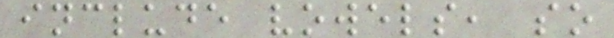include vowels, so
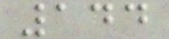144
